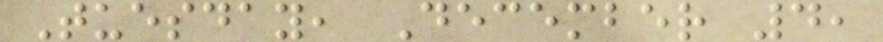Tuesday, December 4,
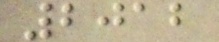2012
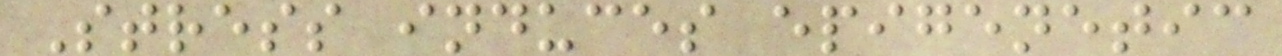Stress induces epigenetic
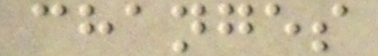changes
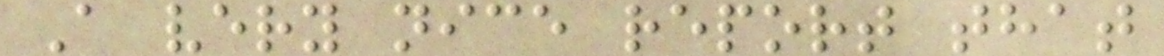A very nice report that
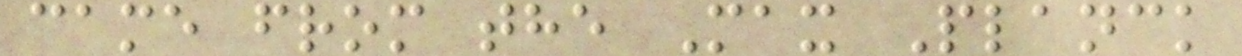came from the Max Planck
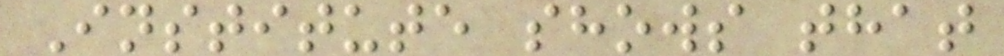Institute shows that
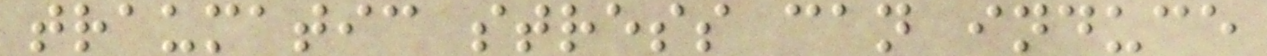traumatic stress can induce
